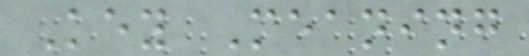Key Meaning
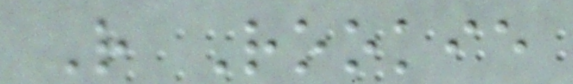R Rookie
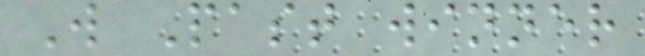W Past winner
